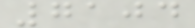7104
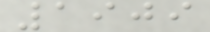1909
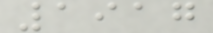1917
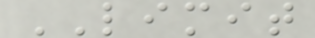LIMIT
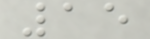15
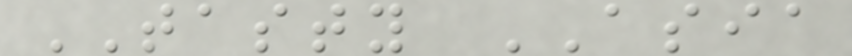TASTY ASIA
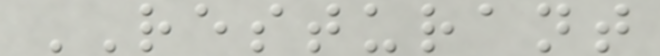RESTURANT
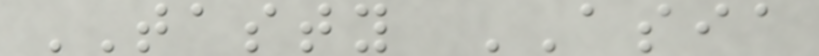TASTY ASIA
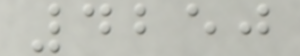4250
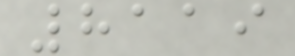8119
